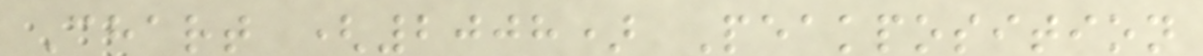Chart (2008) Peakposition
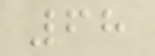68
